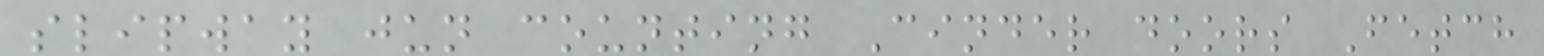slipway jun counting Cinder doors Fetch
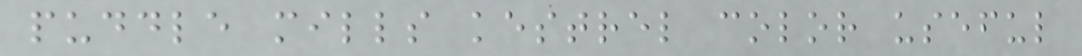puddle mills kestrel color useful
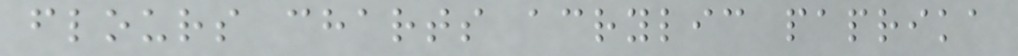flours charts acrylic paprika
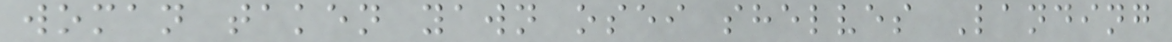woman taken yawn osei shelves Landing
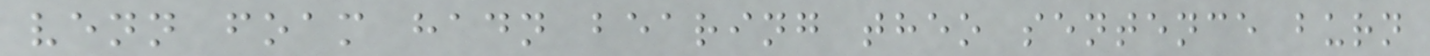venn foam hadn bearing theo sentence burn
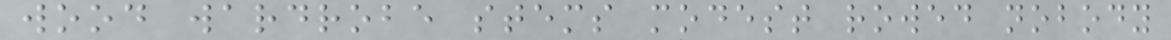wood wardrobe stems modest rowed nobody
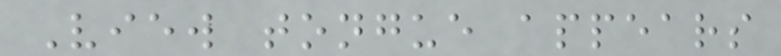View tongue appears
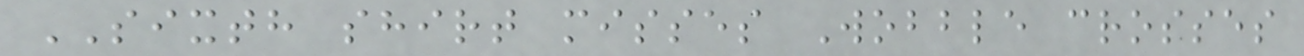SIXTH shirt misses Wobble crosses
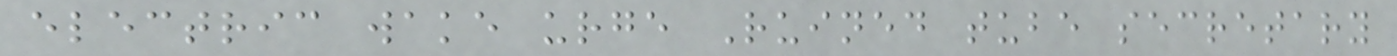electric wake urge Ruined tube secretary
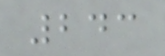243
